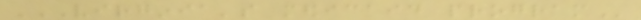VIRGINIA'S MEDICAID PROGRAM
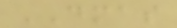DMAS
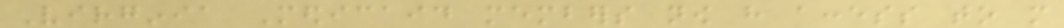Virginia Medicaid members now have access to more
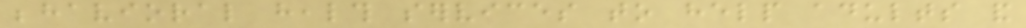behavioral health services to help adults and
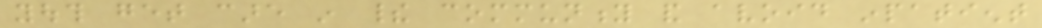youth get care in their community and avoid inpatient
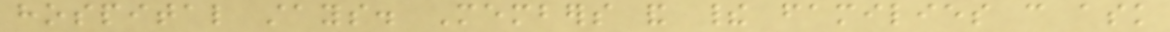hospital stays. Members and their families can ask
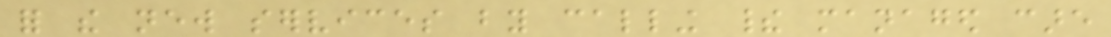for the new services by calling their managed care
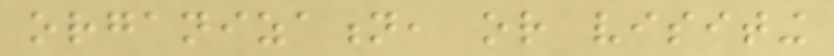organization, or visiting
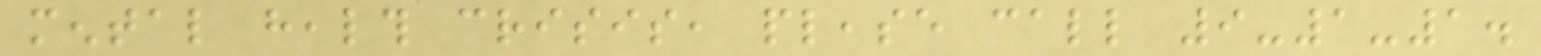mental health crisis, please call 9-1-1.
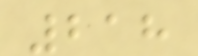218
